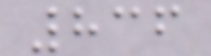836
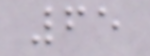65
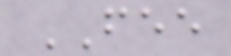FEE
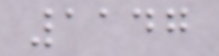1147
